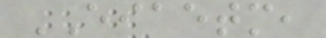EIAETM,
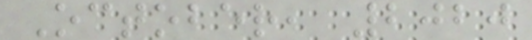October, 2020
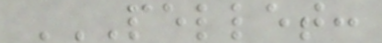PELLET:
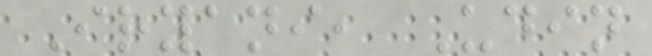Iryani, Udin
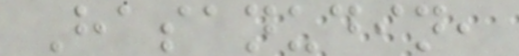Hasanudin,
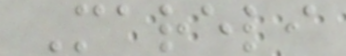Mareli
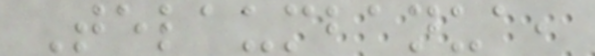Telaumbanua,
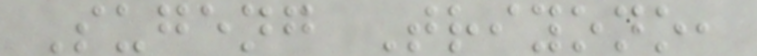Sugeng Triyono,
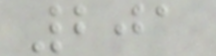201
